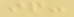if:
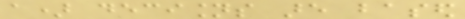a) decisions are based
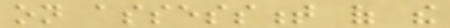on assessment of the
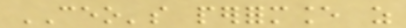CEO's performance as
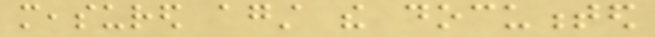measured against the documented
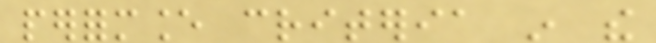performance criteria in the
